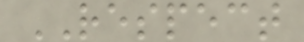RESPECT
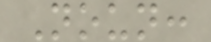Noun:
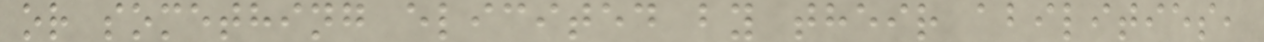or something elicited by their abilities,
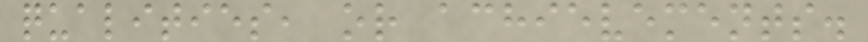qualities, or achievements.
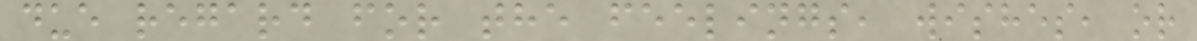due regard for the feelings, wishes, or
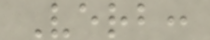Verb:
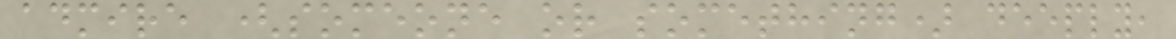admire (someone or something) deeply,
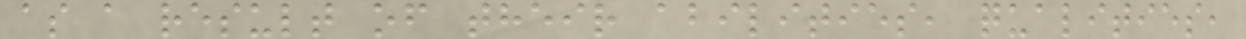as a result of their abilities, qualities,
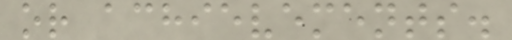or achievements.
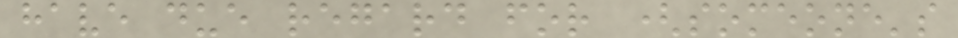have due regard for (someone's
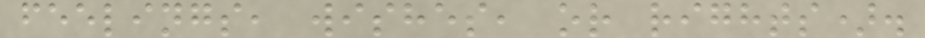feelings, wishes, or rights).
